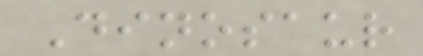Dinosaur
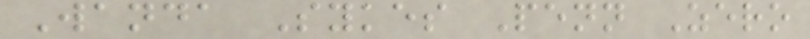Wanda Sykes Penn Zero
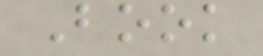Book
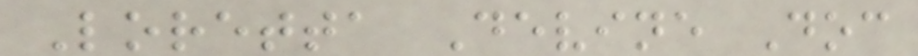Loretta Devine Doc
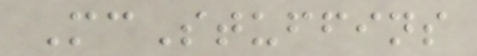McStuffins
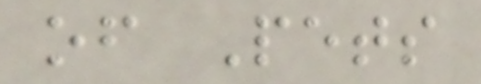of Pets
